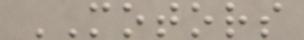MOTORS
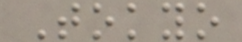Tokyo
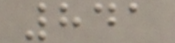841
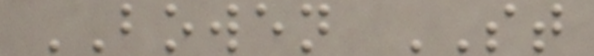BOWEN ST
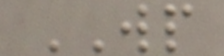WP
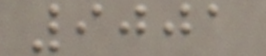9001
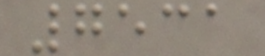7531
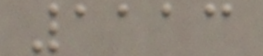1113
